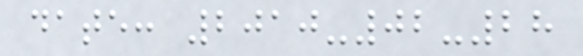date: 2010-02-28
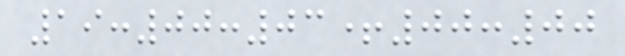19:00:03+00:00
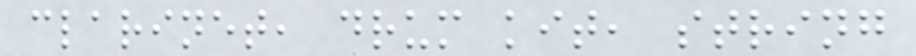clarinet, drum kit, string
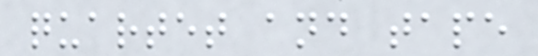quartet and tape
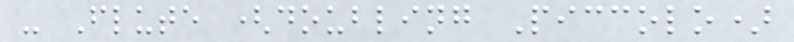- Flute (doubling Piccolo)
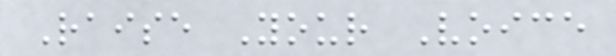Raise Your Voice
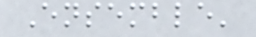Ensemble'
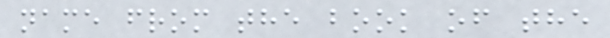name from the book of the
